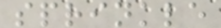sprinkle
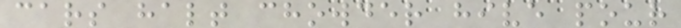cars halt chowder hive pour
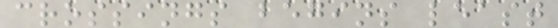crossings begins least
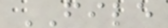FILE
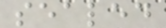sealed
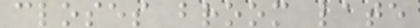closes broom late
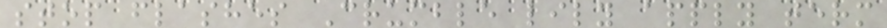stop flashes Crumble lily apply term
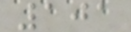101
